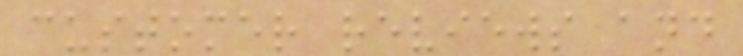customer reviews and
